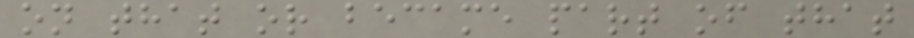on that or became part of that
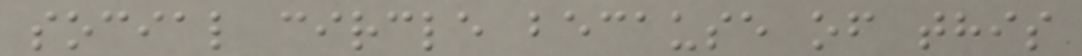social circle because of this
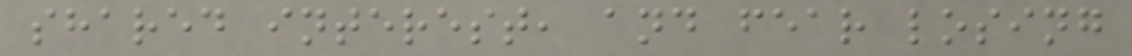shared interest, and fear losing
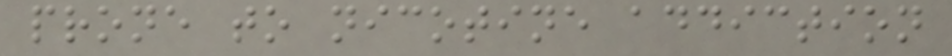prone to nicotine addiction
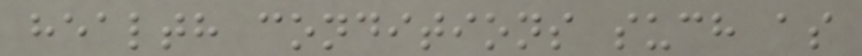health conditions such as
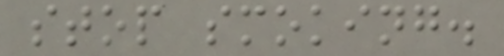stop smoking.
